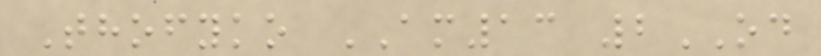Thofyko AM13 2OD
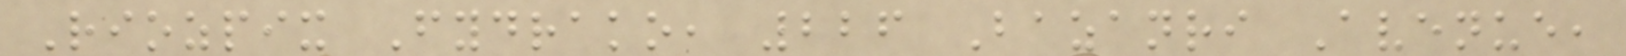Riozpix Fydrako, 226 Bazanri Avenue,
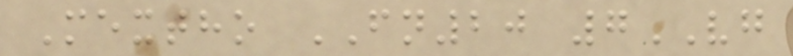Mextho FN20 7VG
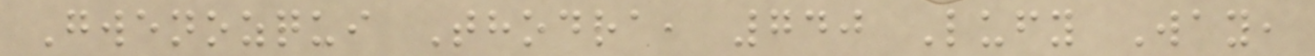Gwenozqui Thodra, 740 Lufy Way,
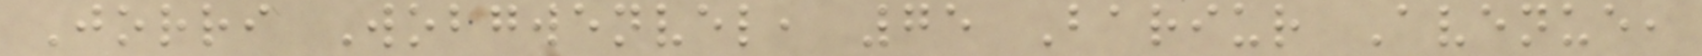Jorri Wobgwenvel, 75 Bariur Avenue,
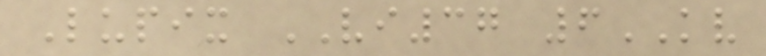Lupix VI37 6KV
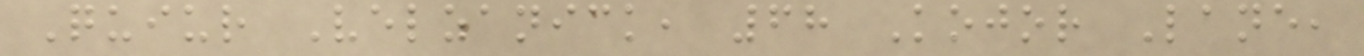Quiur Velzanick, 68 Kojor Lane,
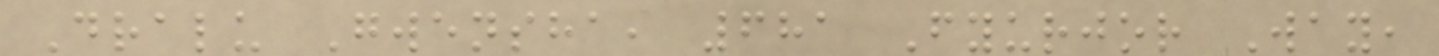Dralu Gwensha, 681 Fyurjor Way,
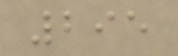295
